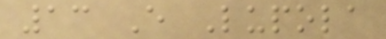13 E Lupola
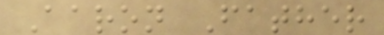Aaron Father
